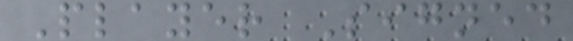Player Signed
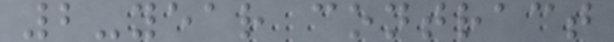2-year contract
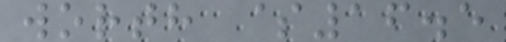worth $16.5
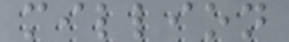million
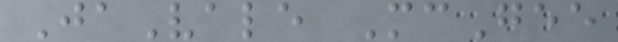JaVale McGee
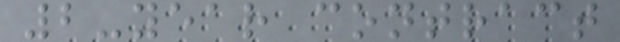2-year contract
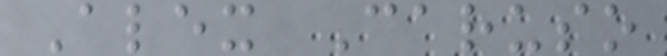Alex Caruso
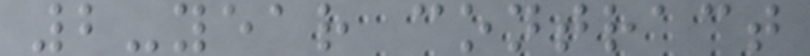2-year contract
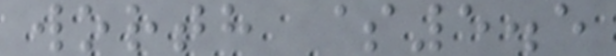worth $5.5
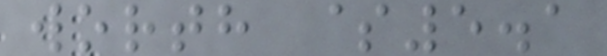worth $5.1
